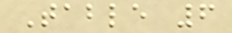Table 6
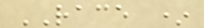RACE *
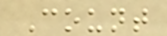Count
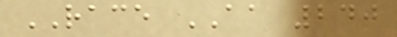RACE AA 240
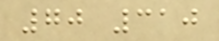70 310
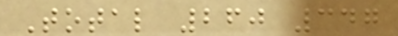Total 260 347
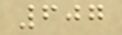607
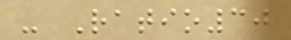- Ratio30
